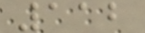112
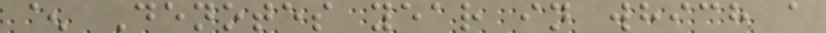^ Denotes year in which a
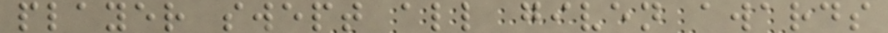player swept all given awards
